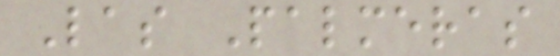Las Palmeras
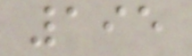195
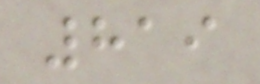819
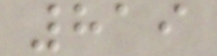819
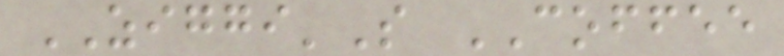ZIGGI'S COFFEE
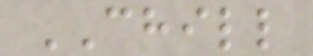CHILL
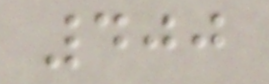400
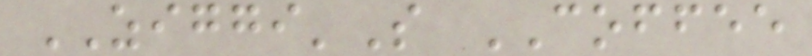ZIGGI'S COFFEE
